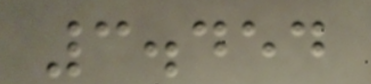3.454
